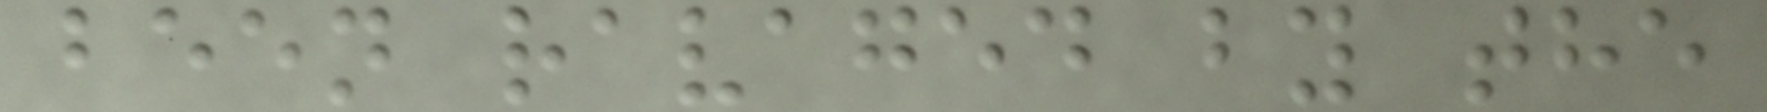been ravaged by the
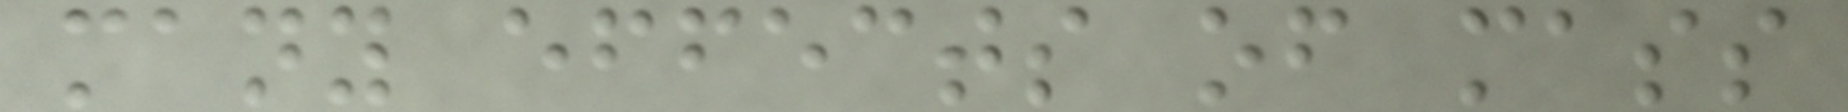many effects of mass
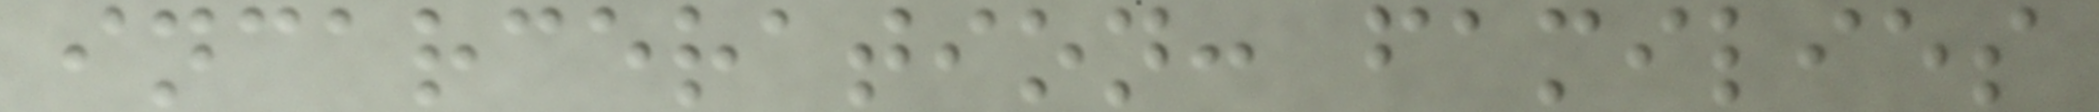incarceration: families
